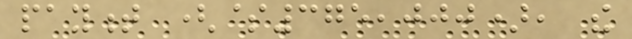payment ($375,000), the
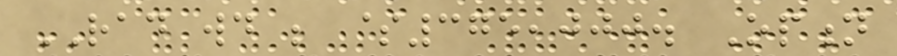RAD would be $375,000. Option
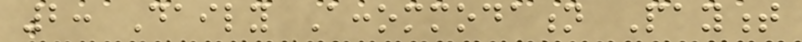2: Daily Accommodation Payment
